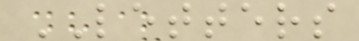LETTERS
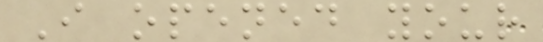I opened your
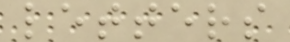letters
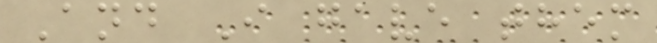And I gave them
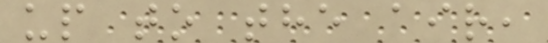up to the air,
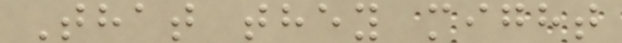That they might
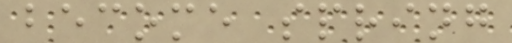become spring
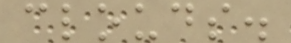clouds.
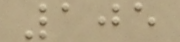105
